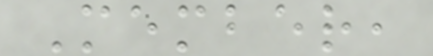Member,
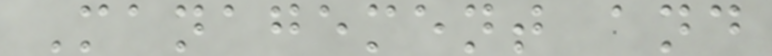Management and
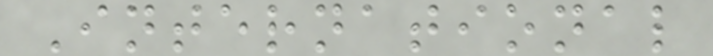International
